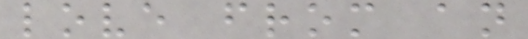love from an
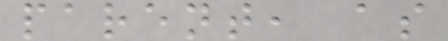parent, as
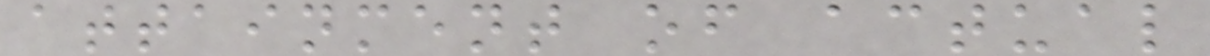attainment of actual
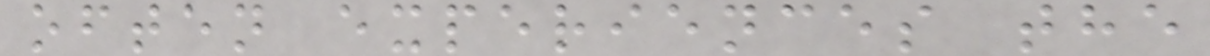often experiences the
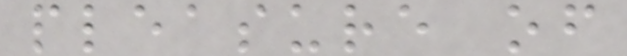pleasure of
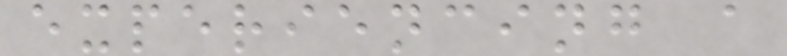experiencing a
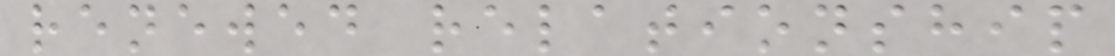renewed relationship
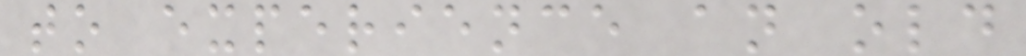to experience an old
